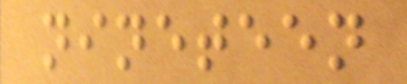nineteen
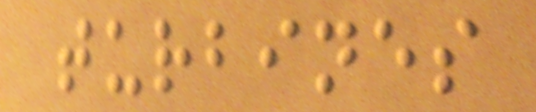turbines
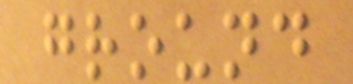ground
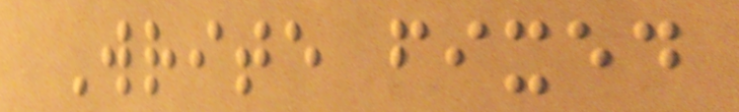Write fixed
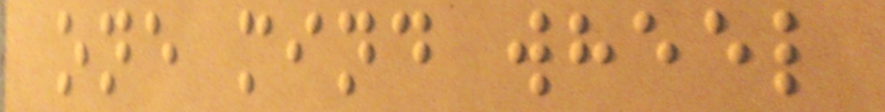one mind wheel
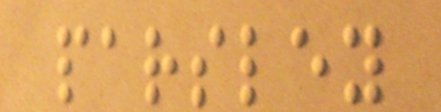parsley
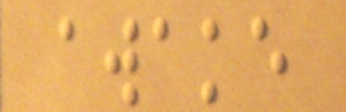awake
